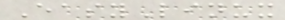EasyLinux
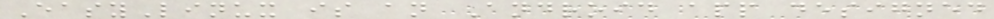EasyLinux is an Android app designed
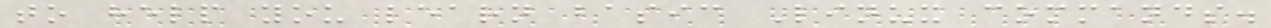to help you learn basic Linux commands.
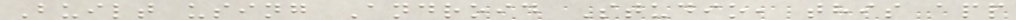Built using Android Studio, this app
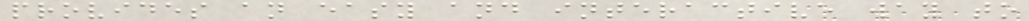provides an easy and interactive way to
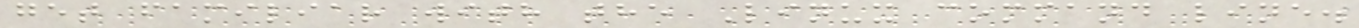get familiar with the Linux command line.
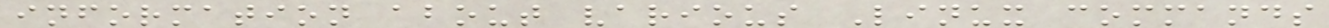information about various Linux commands
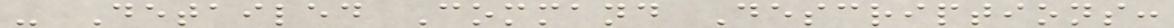- Detailed Command Descriptions:
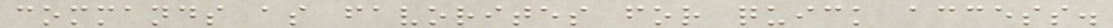commands as favorites for quick access.
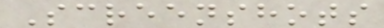Screenshots
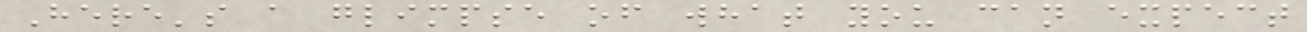Here's a glimpse of what you can expect
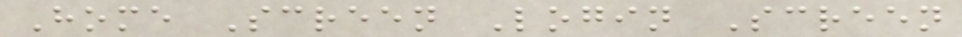Home Screen Login Screen
